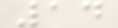14
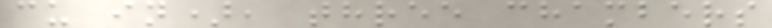cu in), three chambers
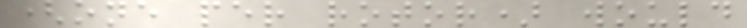(one per rotor) would
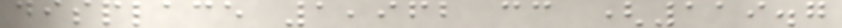displace 1,962 cc (119.7
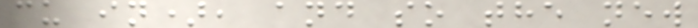cu in), and so the new
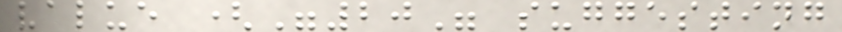value ("20" suggesting
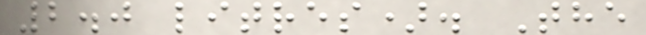2.0 litres). The
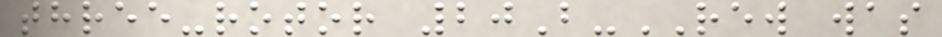three-rotor 20B-REW was
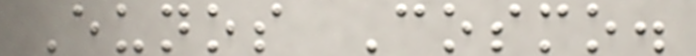Eunos Cosmo.
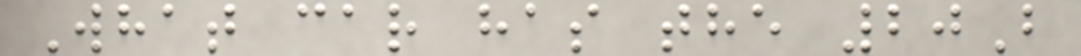What car has the 20B
